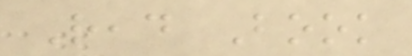Read Book
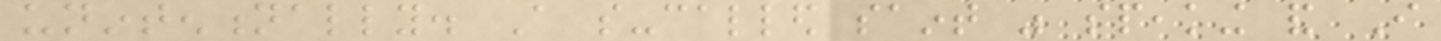unintentionally. A so-called saint was speaking and I
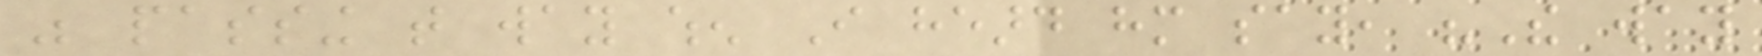was passing that way when I heard him say, "The way
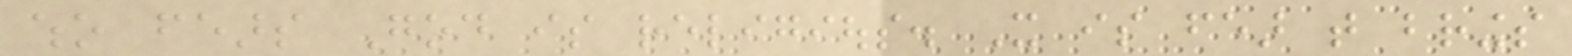who fears God is religious. It is fear that brings
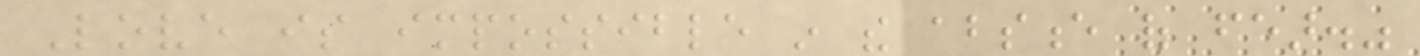Love is impossible in the absence of fear."
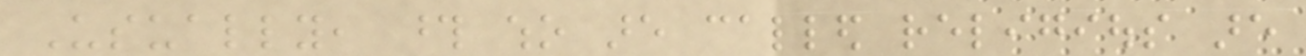Usually, those who are called religious are
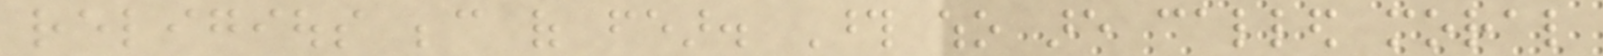religious because of fear. Those who are called moral
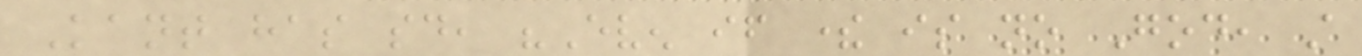Kant has said, "Even if there is no God, still
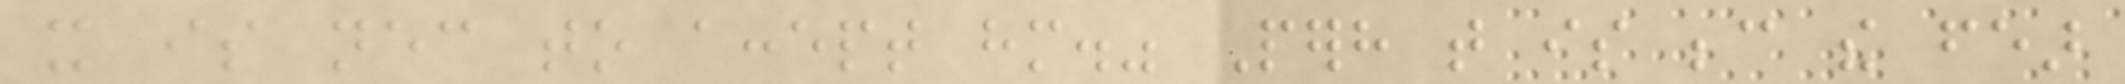it is necessary to accept him." Perhaps that is because the fear
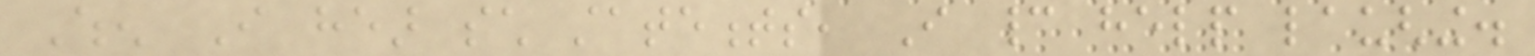When I hear such statements, I cannot help laughing.
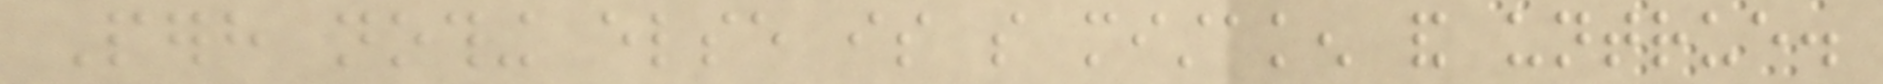Perhaps nothing else is so mistaken and untrue.
